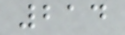214
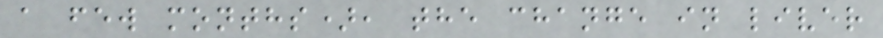a few months), the change in liver
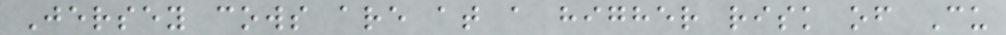Jersey cows are at a higher risk of Cu
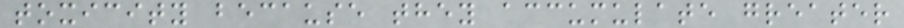toxicity because they accumulate greater
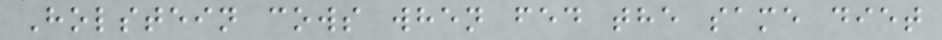Holstein cows when fed the same diet
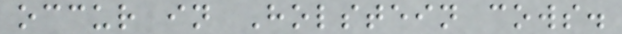occur in Holstein cows.
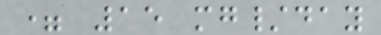= 15 mg/day
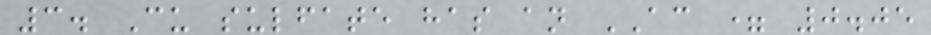3. Cu sulfate has an AC = 0.05
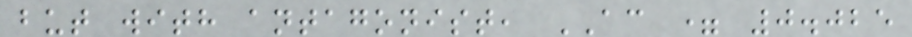but with antagonist, AC = 0.025
